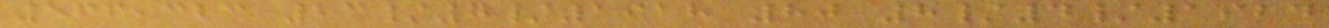566,323 23/7/1918 80 8/4/1924
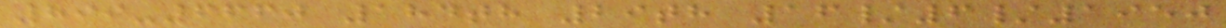899-6660 184th 29th 16/6/1950
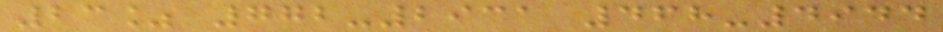23% 772-2931 468-4944
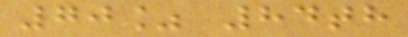70% 84th
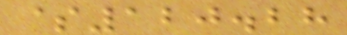$120.28
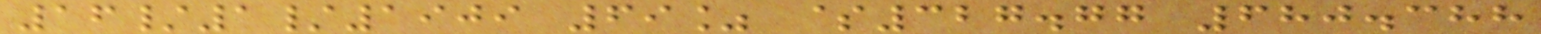16/1/1909 69% $327.77 680.388
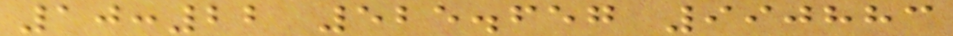10:22 525.657 990883
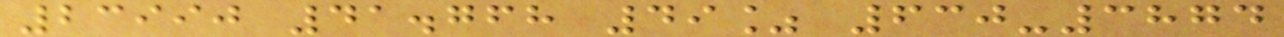23990 41.768 49% 630-3874
